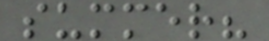summer?
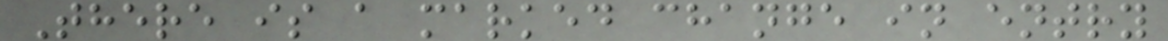There is a marked change in entry
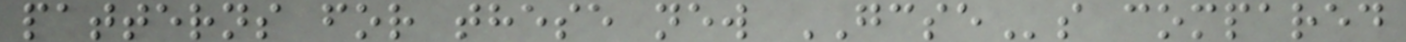patterns for these new GCSEs compared
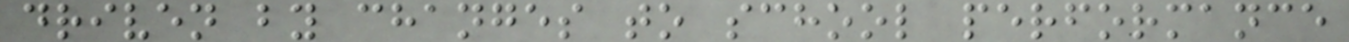driven by changes to school performance
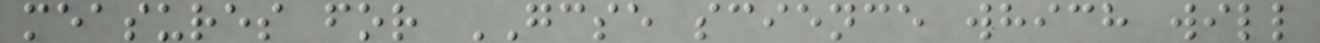measures for GCSE science which will
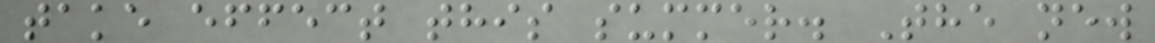take effect this summer. The new
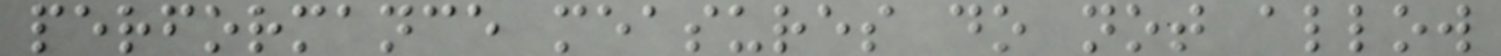performance measures do not allow
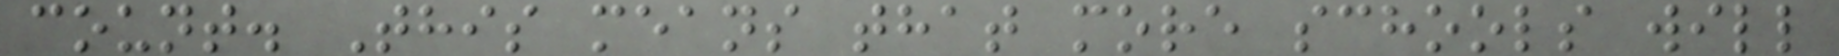count. This means that more schools will
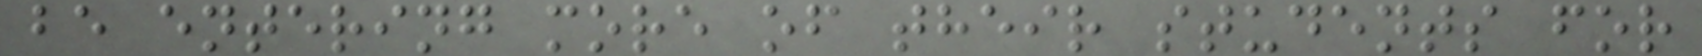be entering more of their students for
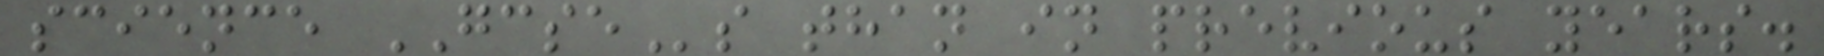science GCSEs than in previous years.
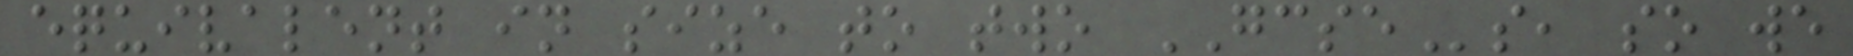equivalent in size to two GCSEs, so we
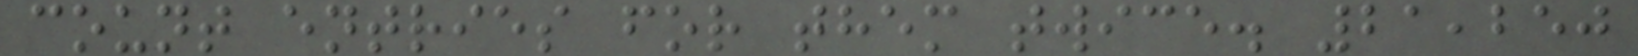count entries for them twice. 21,250
